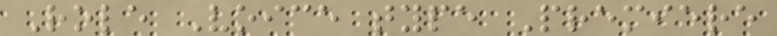Role Voice type Premiere
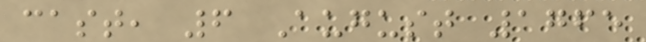cast, 6 August 1765
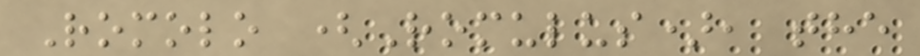Romolo (Romulus), the
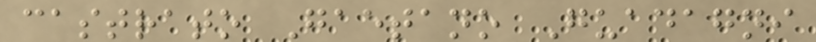castrato Gaetano Guadagni
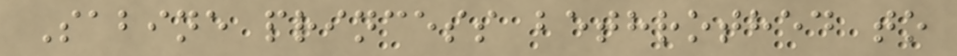Sabine princess bethrothed to
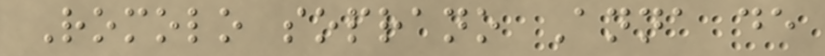Romolo soprano Anna de
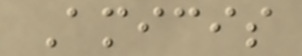Amicis
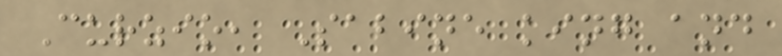Curzio, Sabine king and
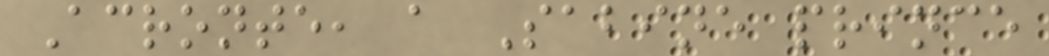Acronte, a Sabine prince
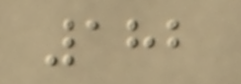182
